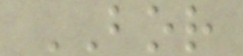BOR
